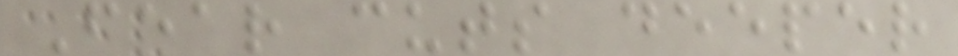Fear cuts deeper
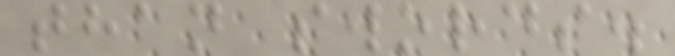than swords.
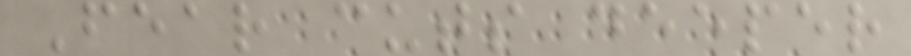Fear cuts deeper
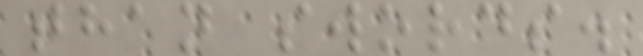than swords.
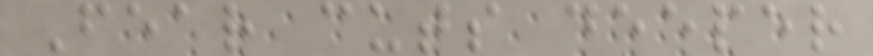Fear cuts deeper
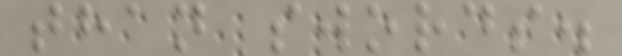than swords.
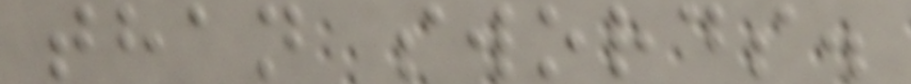than swords.
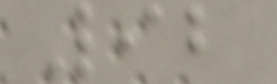92
